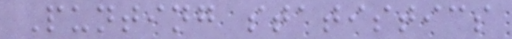Punting statistics
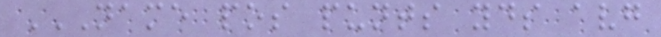NAME POS PUNTS YDS AVG
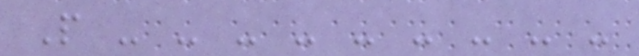P - - - - - - - - -
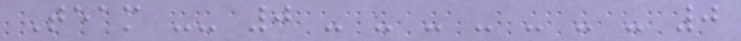Team -- 0 - - - - - - - 0
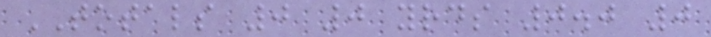TOTALS 0 0 yrds 0.0 0
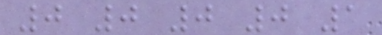0 0 0 0 1
